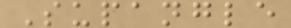Supangle
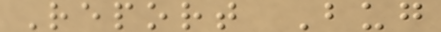Report Bug
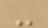-
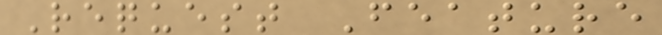Request Feature
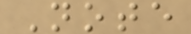Note
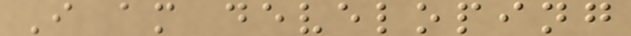I am developing
